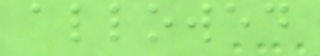allowed
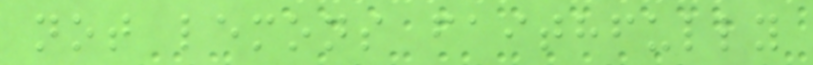not lemons faithfully
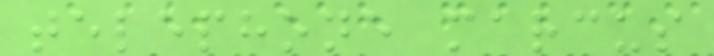telephone marcus
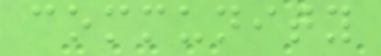community
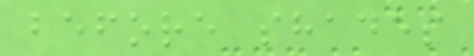before shades
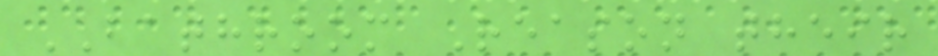BATHROOM Reason their
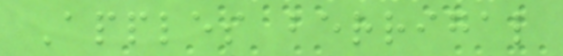Apples berrigal
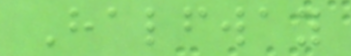Halfway
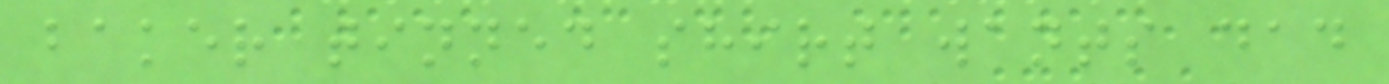baker tinned shirt wants dad
